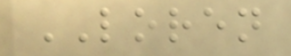LOREN
